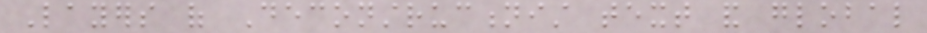Layers of Deconstructionist text and global
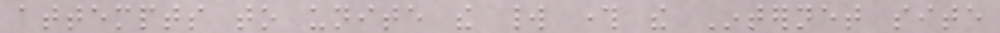attempts to unite the world through the Internet site
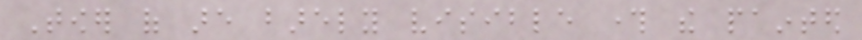Tower of are barely visible through the painted
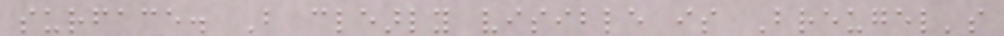surface. But clearly visible is Breugel's
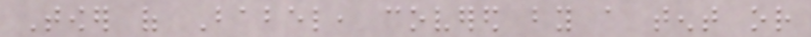Tower of Babel, covered by a tent or
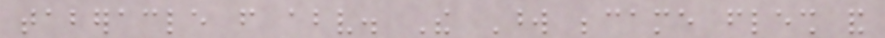taberacle from above. The Word became flesh and
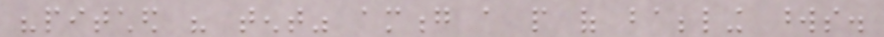"pitched his tent" among a people of babbling words.
